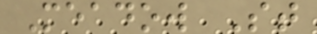Meadow St
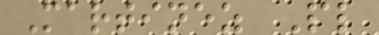Martinez Pl
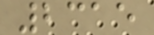2315
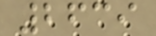2639
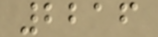2216
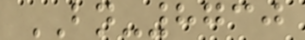BN-8730
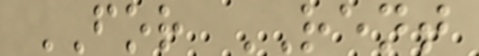FOR RENT
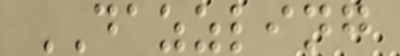DAZZLING
